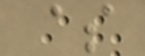$
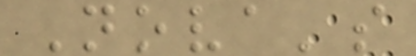Nova's
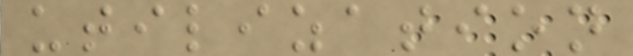utilization
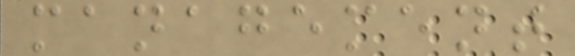management
